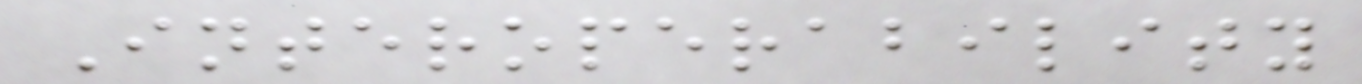Interoperability
